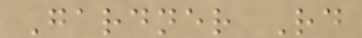Gardner Rd
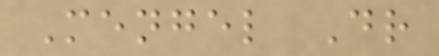Mengel Dr
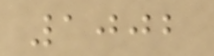1002
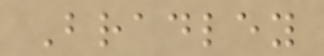Bradley
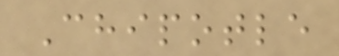Chipotle
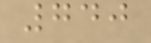740
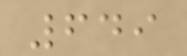649
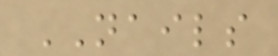NAILS
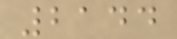2144
